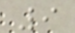9
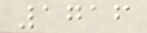1716
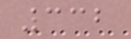332
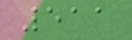511
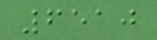6510
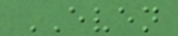EVEN
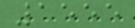1555
